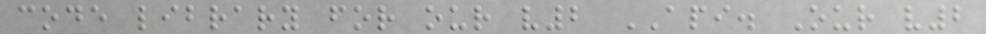code library for our v2 API. Our v2
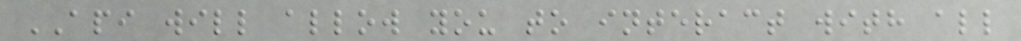API will allow you to interact with all
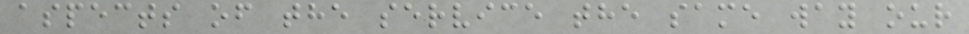aspects of the service the same way our
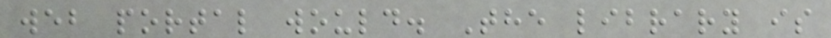web portal would. The library is
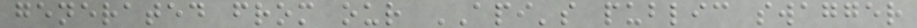generated from our API's public swagger
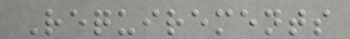Requirements
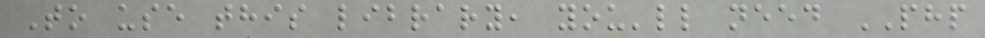To use this library, you'll need PHP
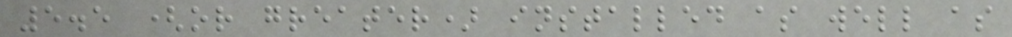5.5 (or greater) installed as well as
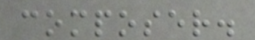composer.
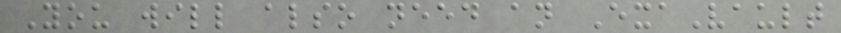You will also need an ExaVault
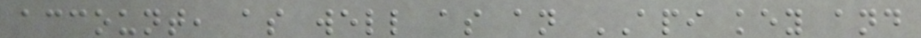account, as well as an API key and
